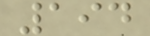194
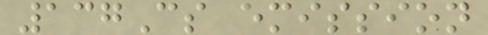137Cs emission
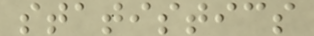statistics
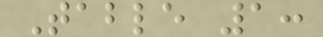Table 1:
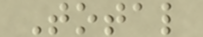Total
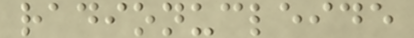radionucleide
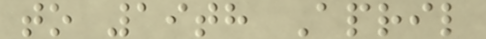to 19th April
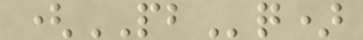(PBq)
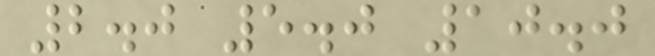2.0 5.0 10.0
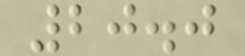20.0
